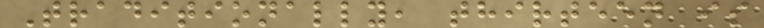Traditionally, thirteen is
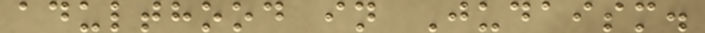adulthood in Judaism.
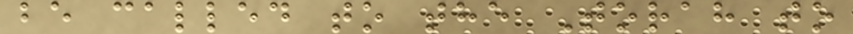be called to the Torah to
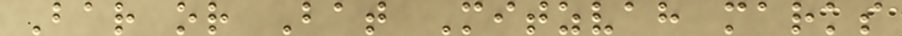Bar or Bat Mitzvah marks
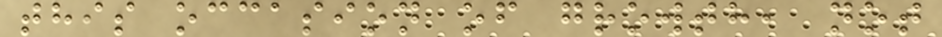this occasion of growth, not
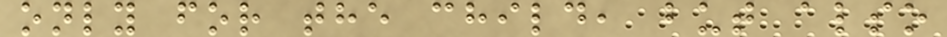only for the child, but also
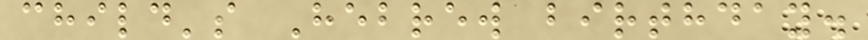child's Hebrew birthday.
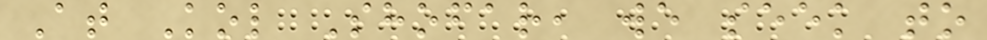At Kol Shofar, we seek to
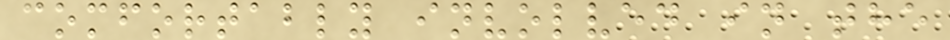comfortably involved in the
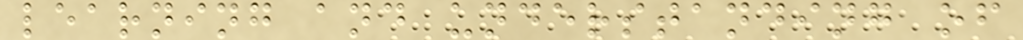learning and understanding of
